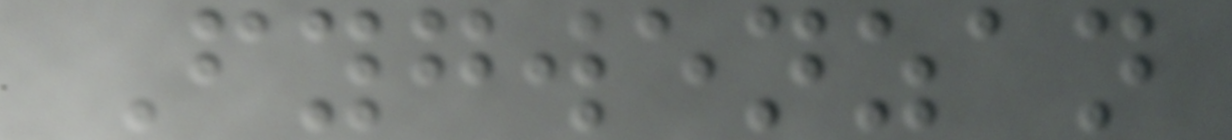Fygwenzan
